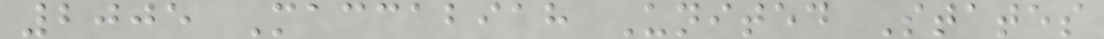2005 Maccabiah United States
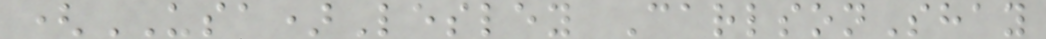(USA)Lesley CarlsonShay
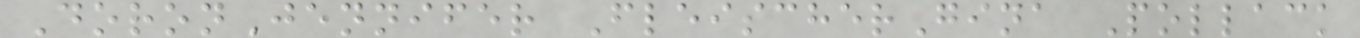DoronJennifer FleischerGina Pollack
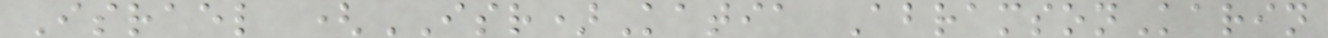Israel (ISR)Katia AbramsonKarin
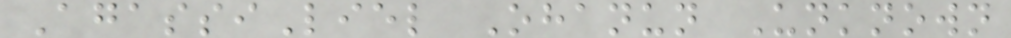AgassiLiel Ohanun Unknown
